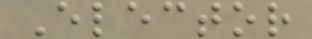Elector
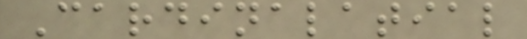Cardinalatial
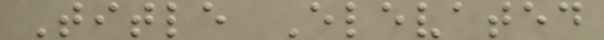Title Elevated
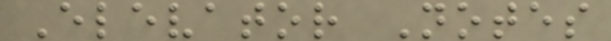Elevator Notes
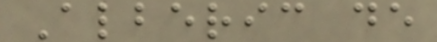Alberic de
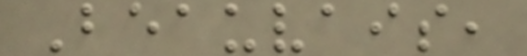Beauvais,
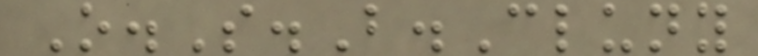O.S.B.Cluny
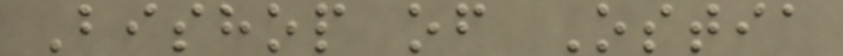Bishop of Ostia
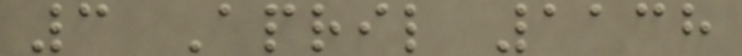3 April 1138
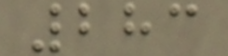283
